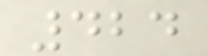424
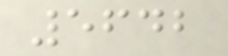5642
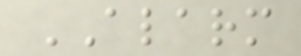ALARM
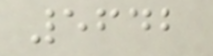5642
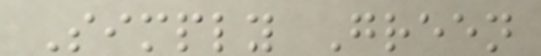Simply Green
